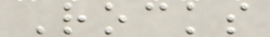Rocks
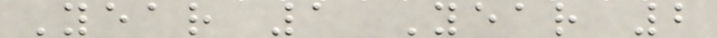Year 1 Year 2
